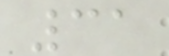31
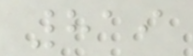819
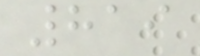819
